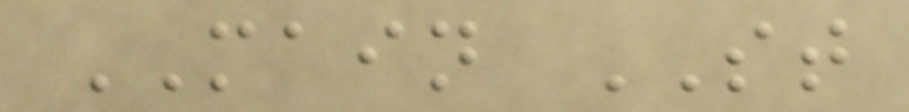MAIN ST
